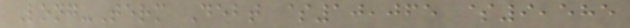Long-Term Debt $10,065 $9,585
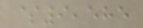$9,585
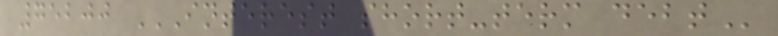75200 INTEREST SHORT-TERM DEBT
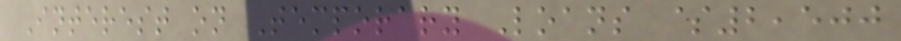Interest on Temporary Loans $2,500
